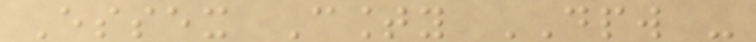Essex County DPW -
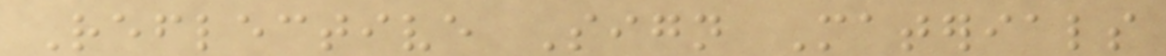Reflective Sign Materials
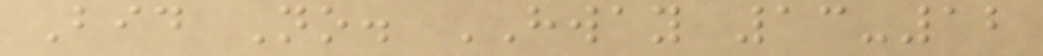Bid No. HWAY 13-12
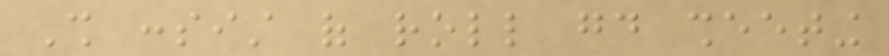Shall consist of roll good sheeting
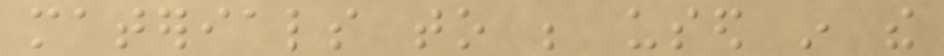materials to be used in the
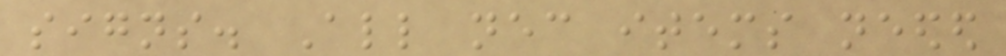signs. All necessary items needed
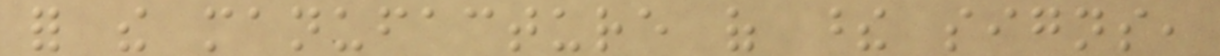for the manufacture of these signs,
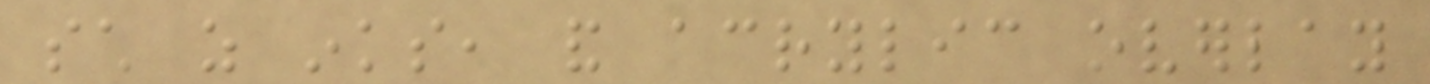such as inks, and acrylic overlay
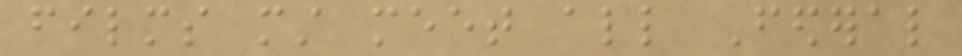films must meet all Federal
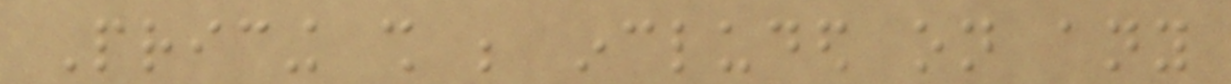Pricing shall be included on any
